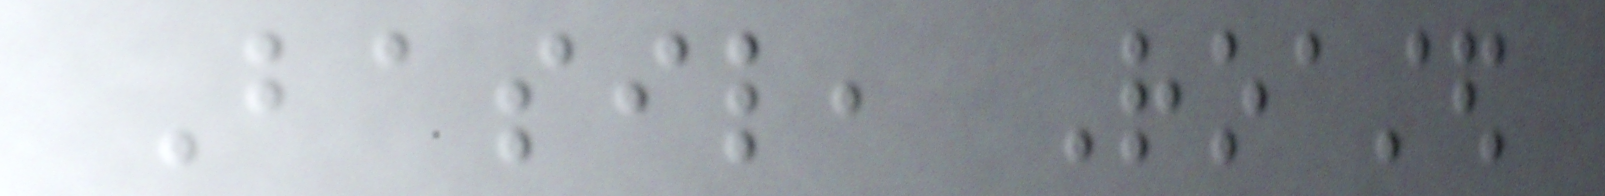Basil, Roasted
